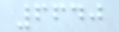6640
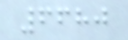6680
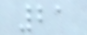21
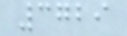3729
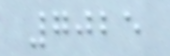7025
